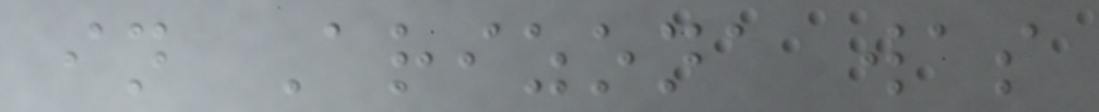in Arizona was
